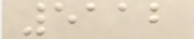5112
